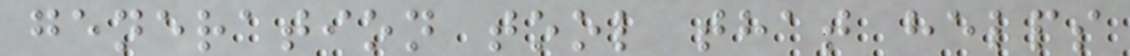generation tool that helps
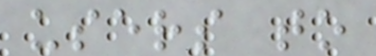users to
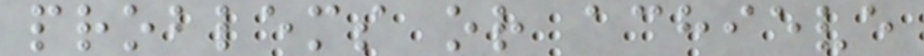problems or achieve
